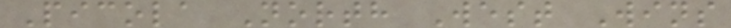Picola North West Wins
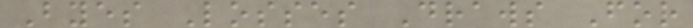Byes Losses Draws For
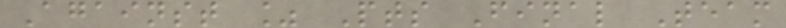Against % Pts Final Team
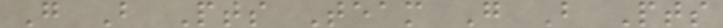G B Pts Team G B Pts
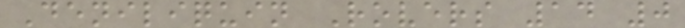Deniliquin Rovers 14 0
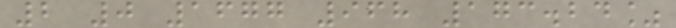2 0 1677 968 173.24%
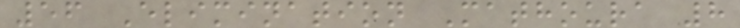56 Elimination Mathoura 8
